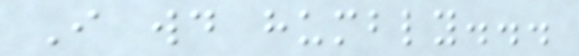I would humbly...
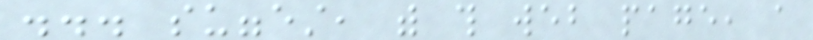... suggest, with this web page, a
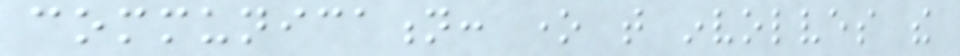communication: one that involves the
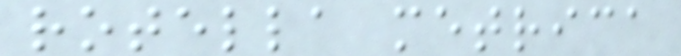rotella metrica
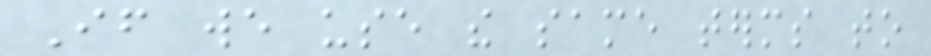If we use the same terms to
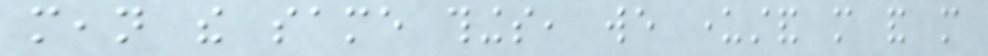mean the same things, we understand more and more
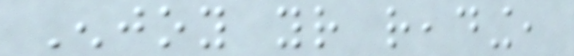Enjoy your reading,
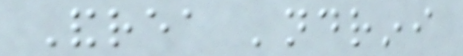Andrea 'ndrini
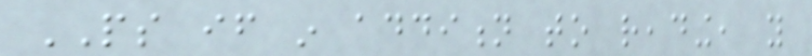PS if in addition to reading, you
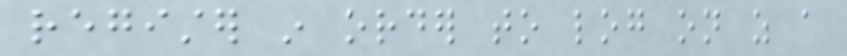register in order to log on as a
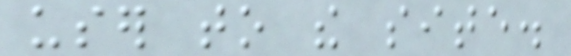user to the site.
